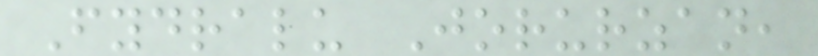Fydralu Jorurzan,
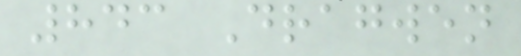843 Dragwen
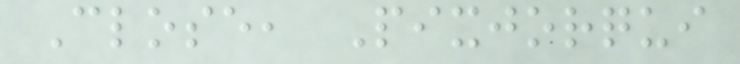Close, Pixjorqui
